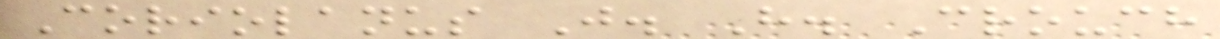Coriolanus J. H. Crouch
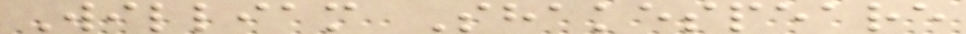William Shakespeare
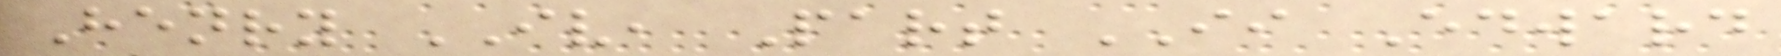Henry IV, Part II Edward
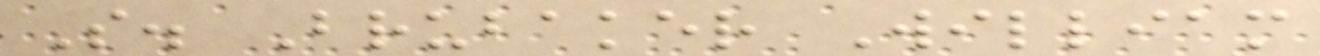S. Brubaker William
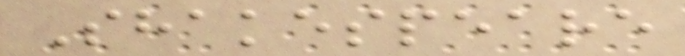Shakespeare
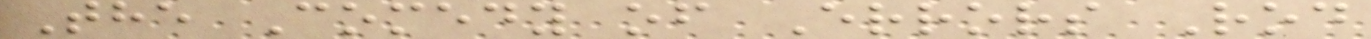The Comedy of Errors Rod
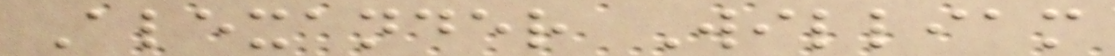Alexander William
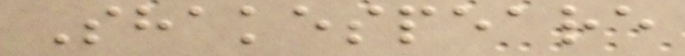Shakespeare
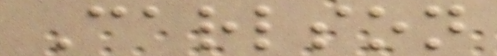Carlson
